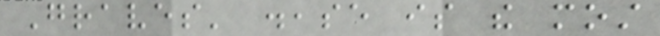Graves' disease is the most
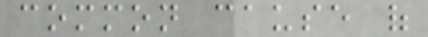common cause of
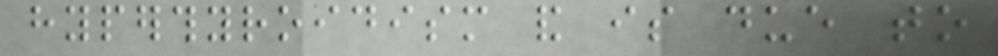hyperthyroidism and is due to
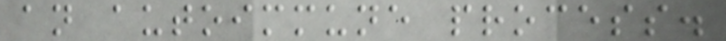an autoimmune process.
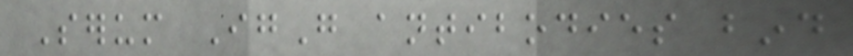Serum IgG antibodies bind
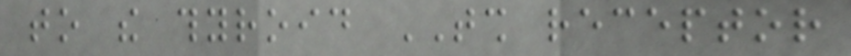to the thyroid TSH receptor
